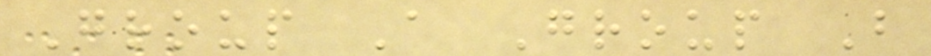Group A Group B
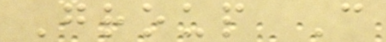Group C
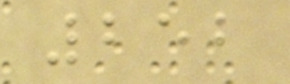252
